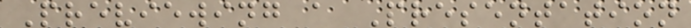Previewing a Presentation
